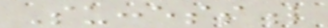Successful
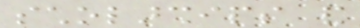scholarships and
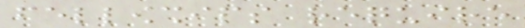fellowships require
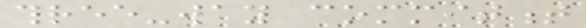three-way commitment
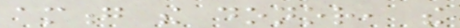among the donor, the
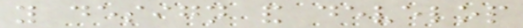you design and develop
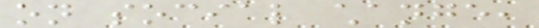on social change,
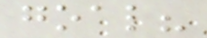goal?
